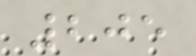205
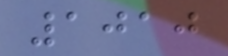1010
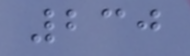230
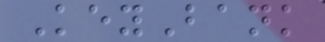KeyBank
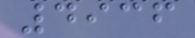4936
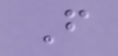F
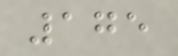175
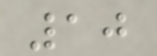10
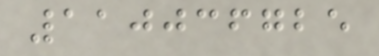110036725
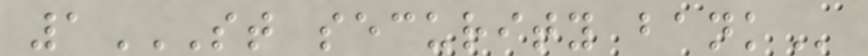1ST SECURITY BANK
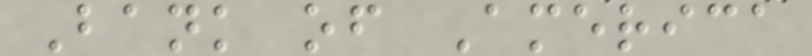Bank of America
